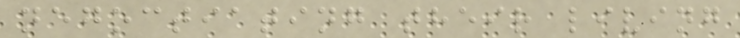negoctiating their living
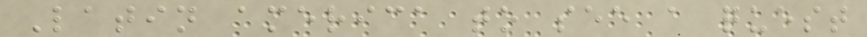Latin america to see a quest
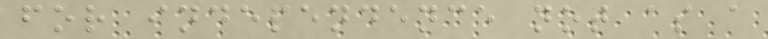for independence not as a
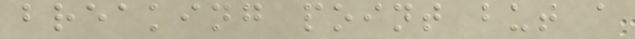breaking point but a
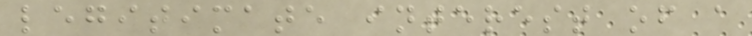legitimate interest of a
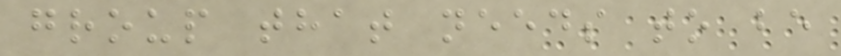group that needs to be
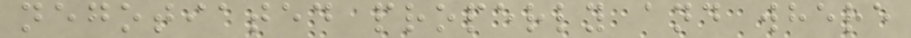negotiated properly and where
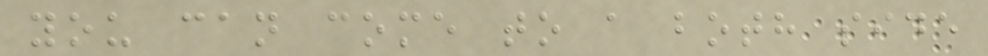you can come to a both side
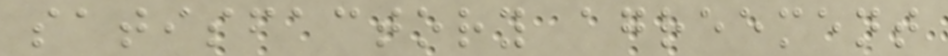satisfactory agreement
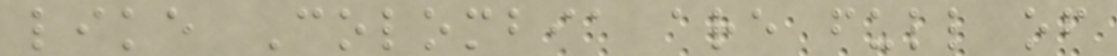like Colombia are full of
